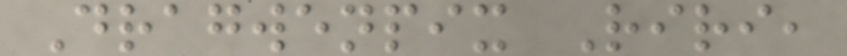Dragwenpix Riri,
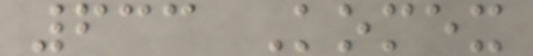633 Komex
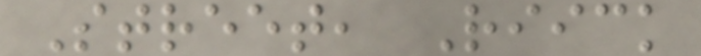Street, Riick
